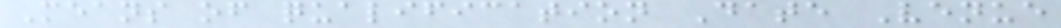Means of qualification Date Venue
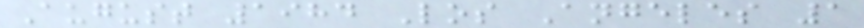August 1984 Los Angeles 1
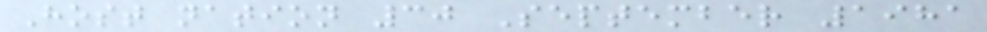Host nation 30 September 1981
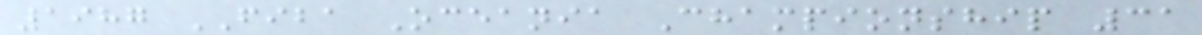1987 FIBA Oceania Championship 31
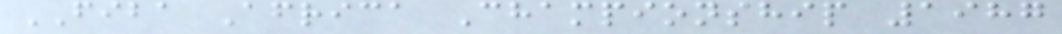FIBA Africa Championship 1987
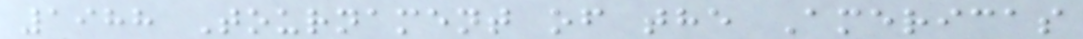1988 Tournament of the Americas
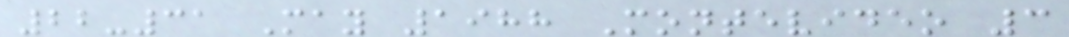22-31 May 1988 Montevideo 3
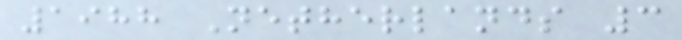1988 Netherlands 3
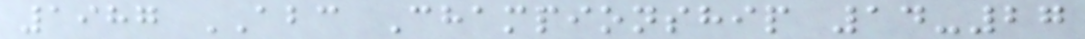1987 ABC Championship 14-27
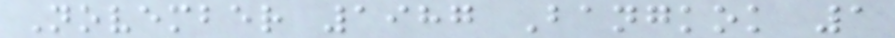November 1987 Bangkok 1
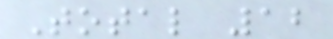Total 12
